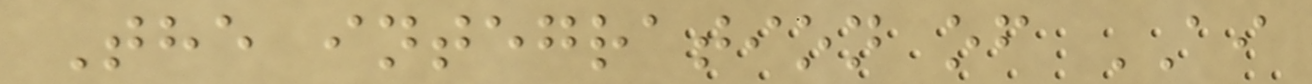The integration of AI
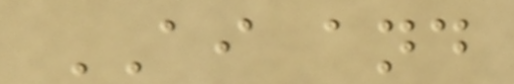AI and
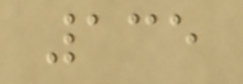135
